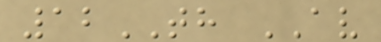12TH AV
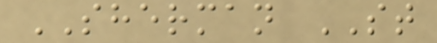SHERMAN ST
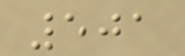501
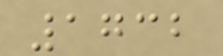1732
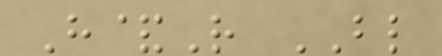H&R BL
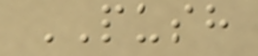PUSH
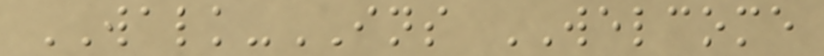WALK-INS WELCOME
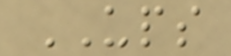UPS
